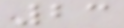23
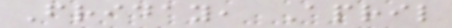Friday, April
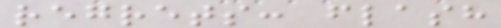regrets: flash
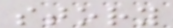story
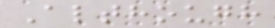Although
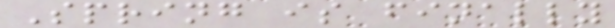Spring is finally
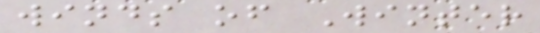winds of Winter
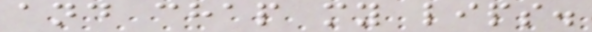and chap my lips.
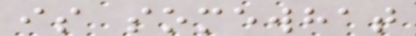is somewhat
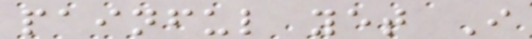painful yet I
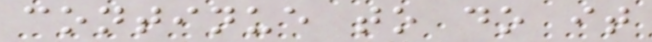continue to do it
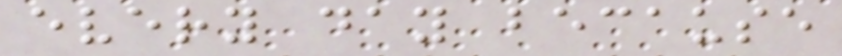every day because
